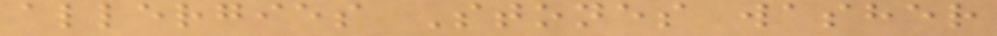allergies Stones washer
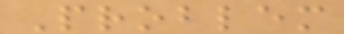Problem
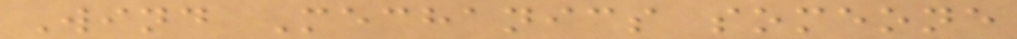Wind Mechanics someone
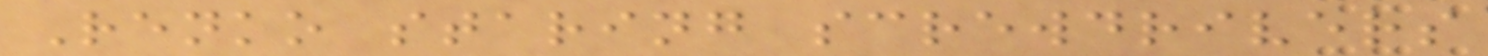Renko staring screwdrivers
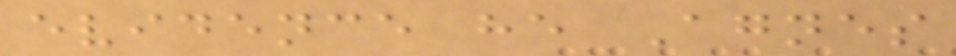evidence he Agnes
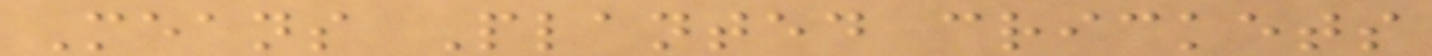Means Planted crickets
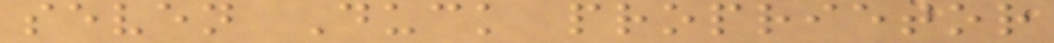seven Duck proprietor
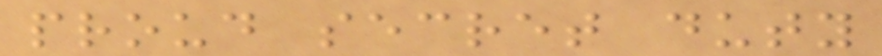proud secret duty
